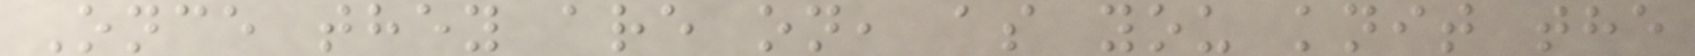Once they are on, as you knit the
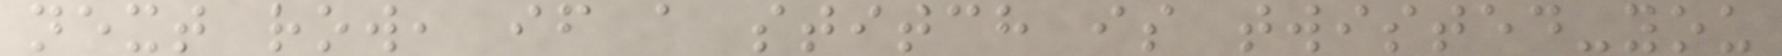next row, if a stitch is twisted-you
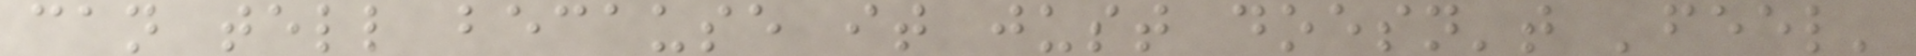can tell because it just doesn't 'feel'
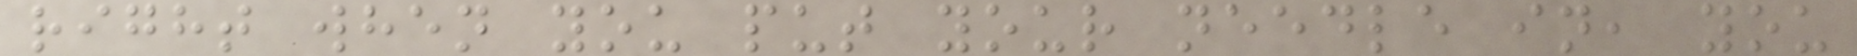right when you put your needle in, you
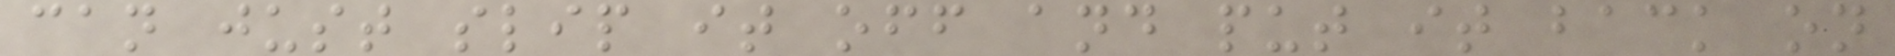can just slip it off and put it back on
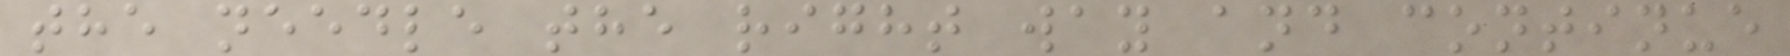the needle the right way and continue
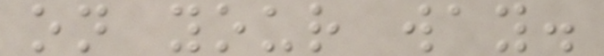on your way.
